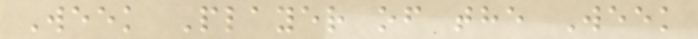Week Player of the Week
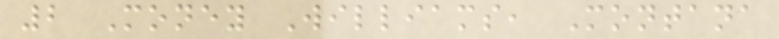2 Money Williams, Montana
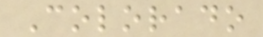Colorado
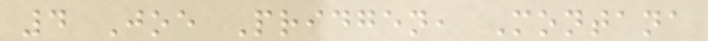4 Joe Pridgen, Montana
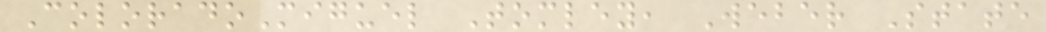ColoradoMiguel Tomley, Weber State
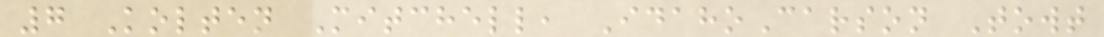7 Kolten Mitchell, IdahoCarson Towt
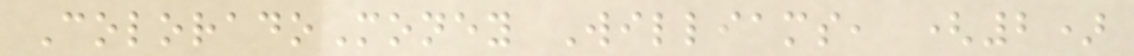ColoradoMoney Williams, (2)
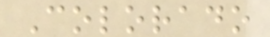Colorado
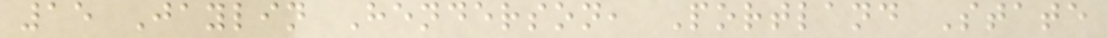15 Jaylin Henderson, Portland State
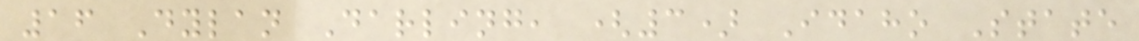16 Dylan Darling, (3) Idaho State
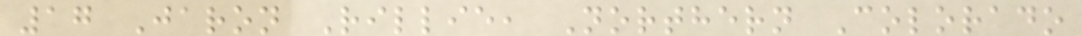17 Jaron Rillie, Northern Colorado
